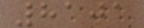8101
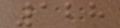128
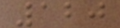120
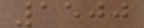1500
